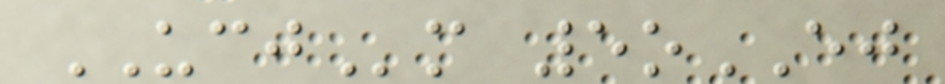UCJm 5oEJ
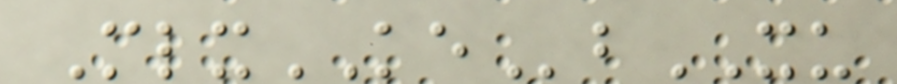MlxKEbXU
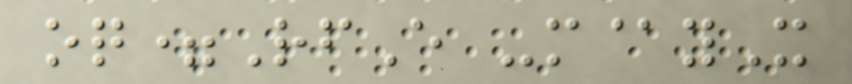oq=RfE -m@yX
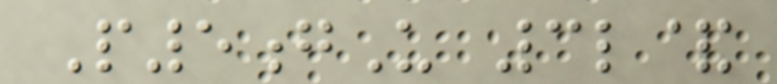P5gU 3l&
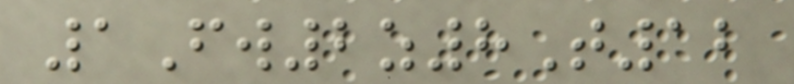1Fw2z8T12
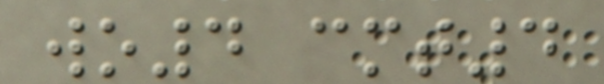wo4 cmt4
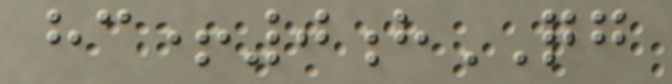hc+0hQG
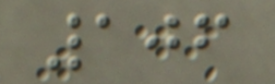106
